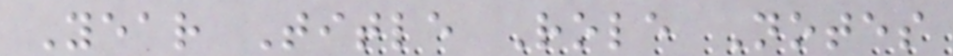Year Title Role Notes
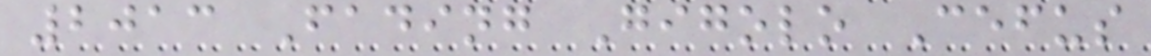2013 Fading Gigolo Cefus
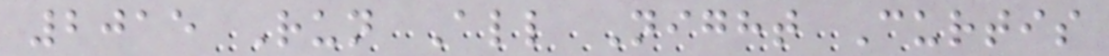2015 Run All Night Curtis
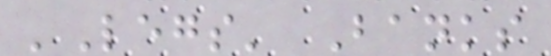'Legs' Banks
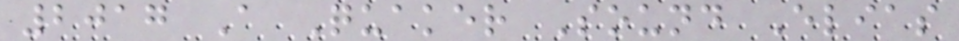2017 A Quaker Sound Elias
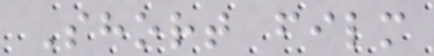Short film
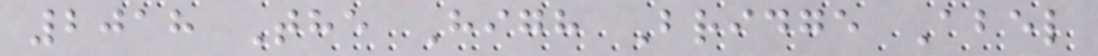2018 The High Bridge Abel
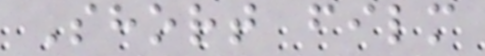Short film
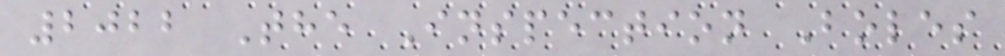2022 The Inspection Boles
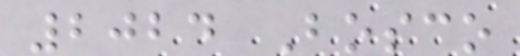2024 Bosco
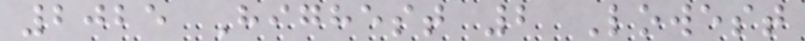2025 Highest 2 Lowest
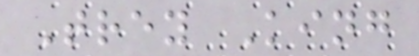Trey King
